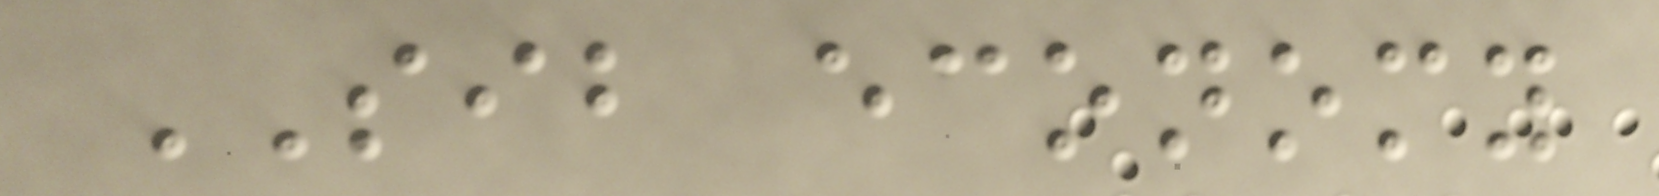SIB economy
